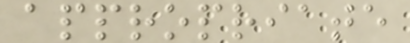appropriate
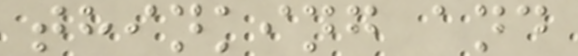thinking and
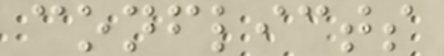conflicts
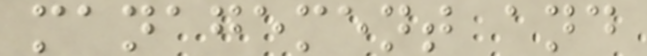management and
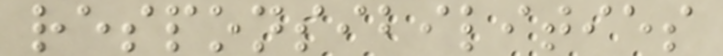responsibilities
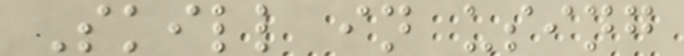Skill in using
